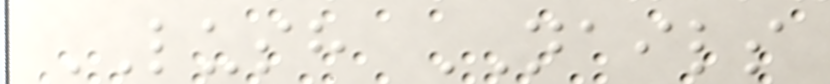LUSH NAILS
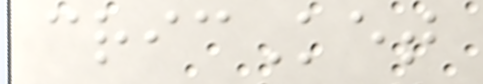cricKet
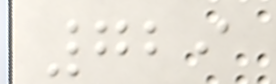729
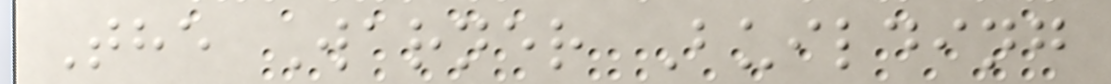The Warner Building
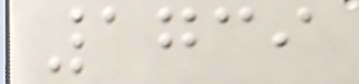1739
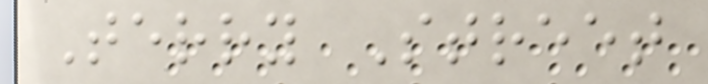Terry Street
